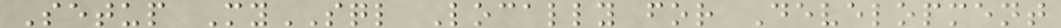Setup MySQL Locally for Development
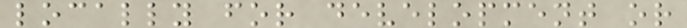locally for development or
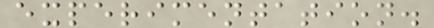experimentation.
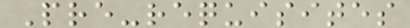Pre-requisites
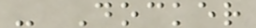- Docker
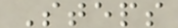Steps
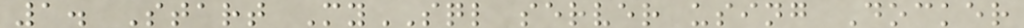1. Start MySQL server using Docker
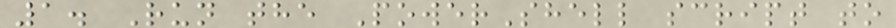1. Run the PowerShell script to
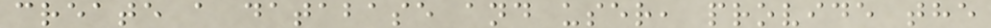create a database and user, provide the
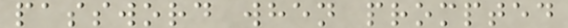password when prompted
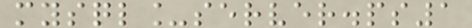mysql_server.ps1
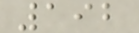192
